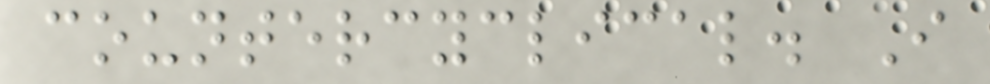countercyclical. I
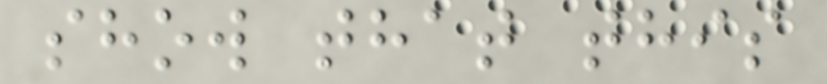show that this
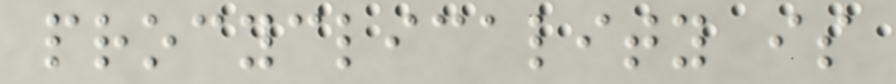procyclicality is
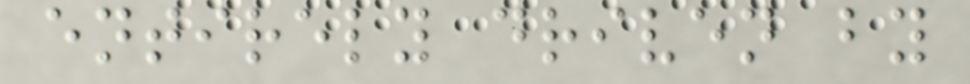entirely driven by
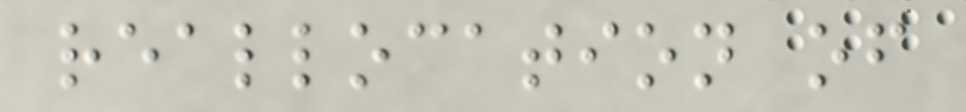reallocation of
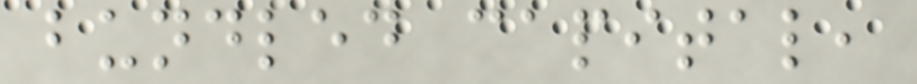bundled capital,
